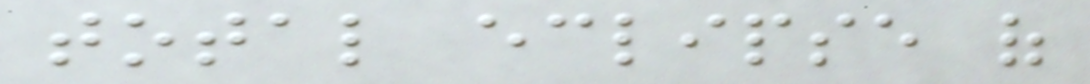total eclipse of
